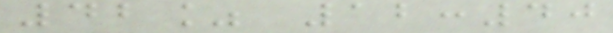42% 12:40
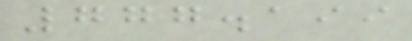777.199
